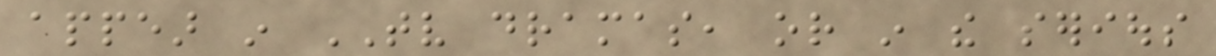appear in TV dramas, or in the serious
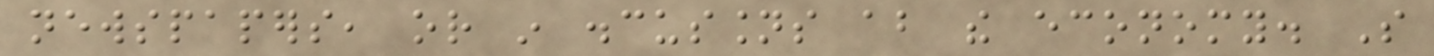newspapers, or in discussions about the economy. So
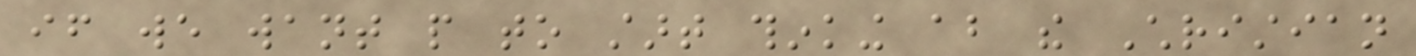if we want people to start thinking about the Christian
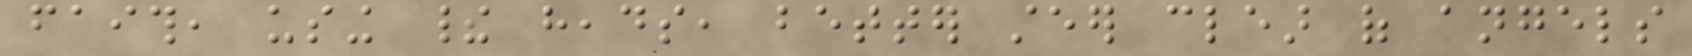faith, using their heads, better steer clear of angels
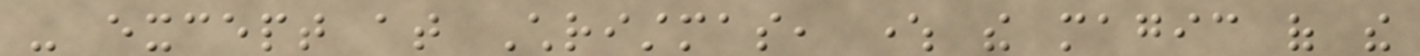- except at Christmas, where the magic of the
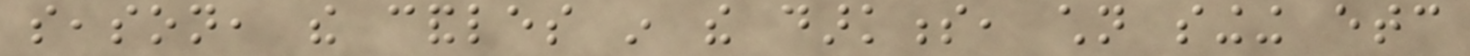season, the candles in the darkness, children singing etc
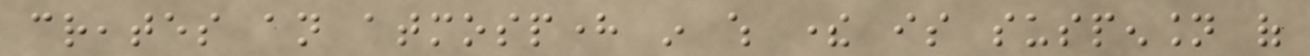creates an atmosphere in which there is suspension of
